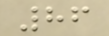86
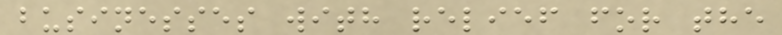businesses with relief for the
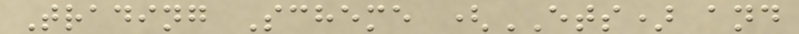Trading Scheme (ETS) and
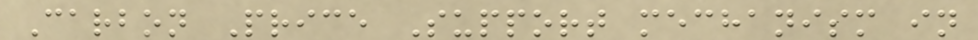Carbon Price Support mechanism in
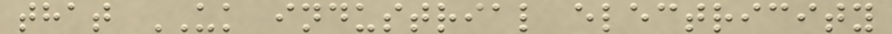that UK industrial electricity
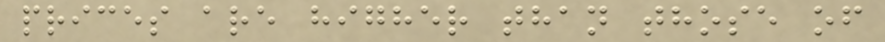prices are higher than those of
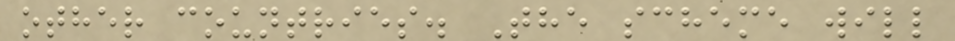other countries. The scheme will
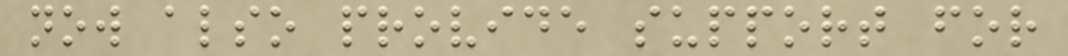now also provide support for
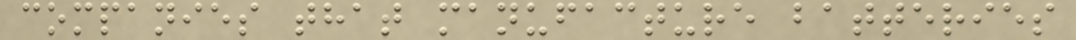companies that manufacture batteries
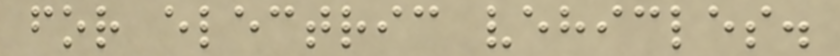for electric vehicles.
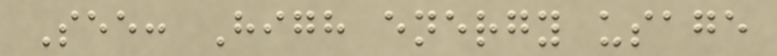See: High energy usage
